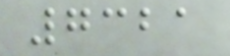7321
